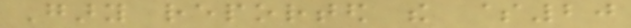Gary reported the $20
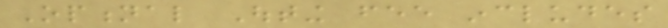Optional Outing fee includes
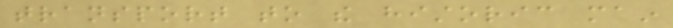transport to the historic main
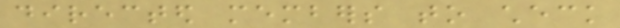directed members to check
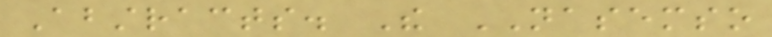Abstracts. The NASEMSO
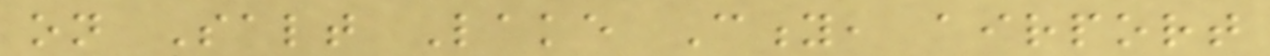on Salt Lake City, airport
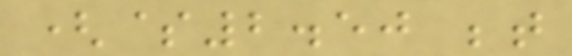($2.50 between
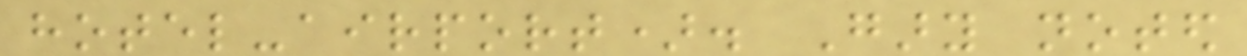hotel-airport). Gary noted
